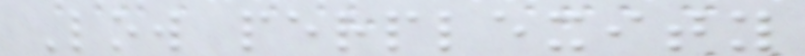Low perplexity
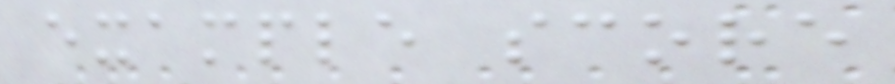example score
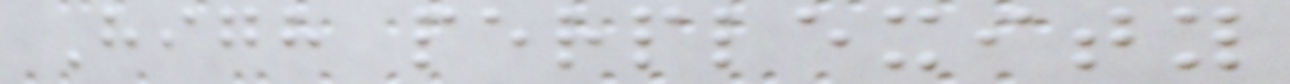High perplexity
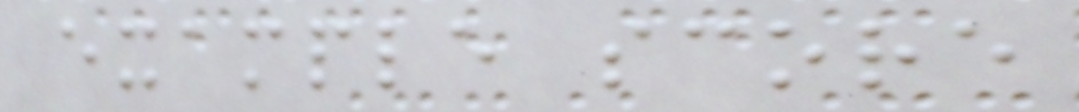example score
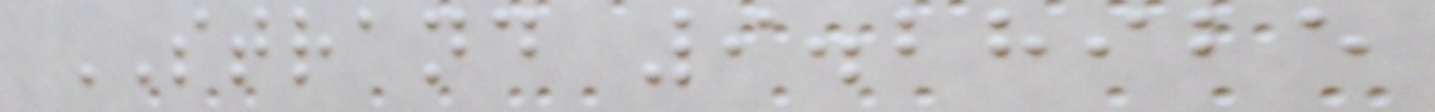STRAND 9.28925
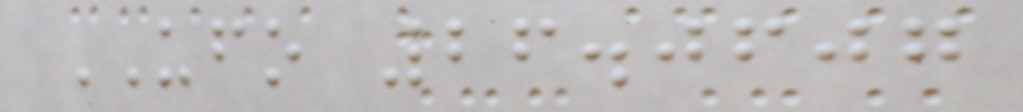UFO 26.0607
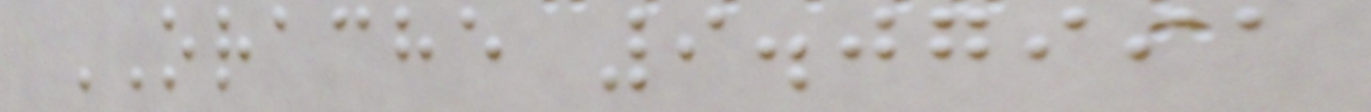ORACHE 9.07991
